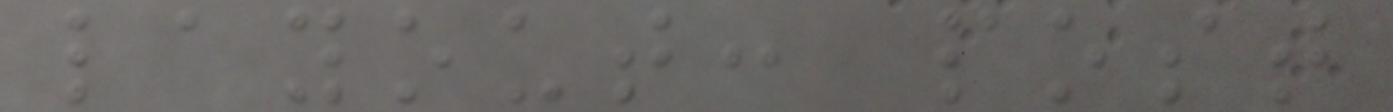layout: post
